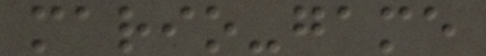mario-game
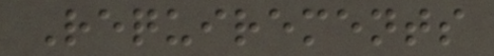Requirements
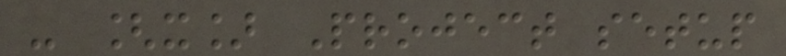- [x] Project setup
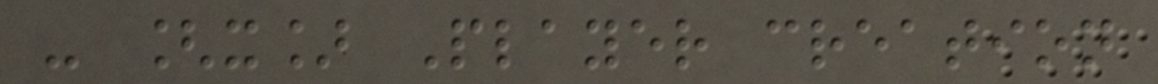- [x] Player creation
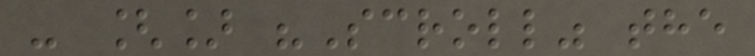- [] "Scroll" the
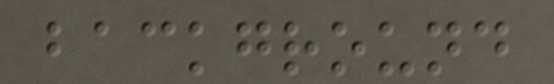background
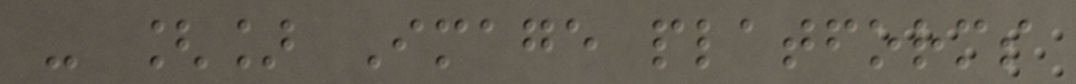- [] Image platforms
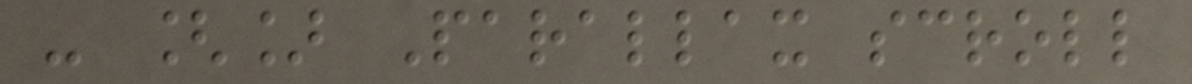- [] Parallax scroll
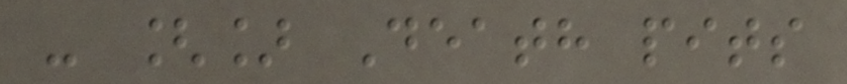- [] Death pits
